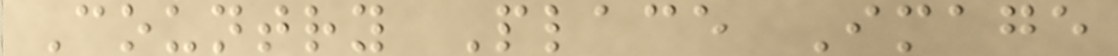Country Place Image
